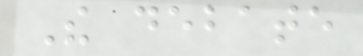The debate
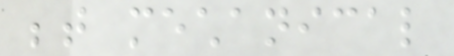between mechanical
